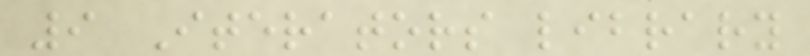9 Iterators library
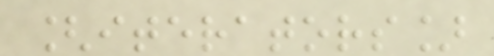[iterators]
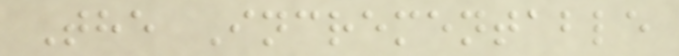The Incrementable
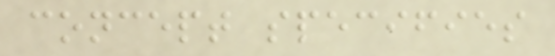concept specifies
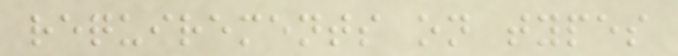requirements on types
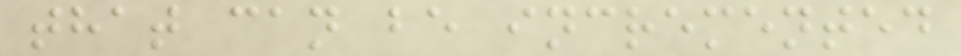that can be incremented
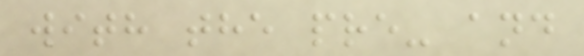with the pre- and
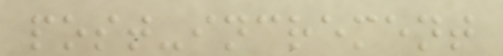post-increment
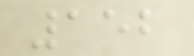152
